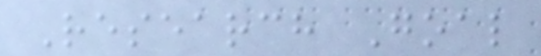Research Goal
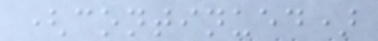(continued)
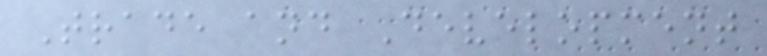Trade and Development
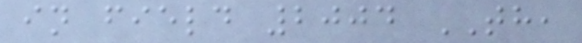in field 2004 TH,
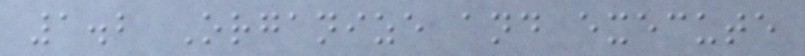1.2 Organize and execute
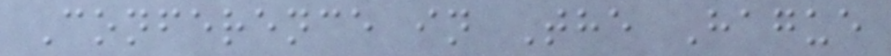Conference in The Hague
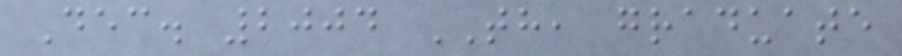Dec. 2004 TH, graduate
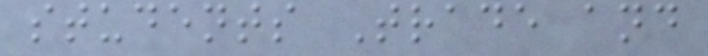students Trade and
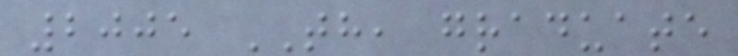2005 TH, graduate
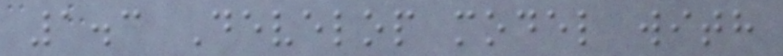1.3 Develop model with
